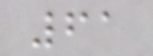61
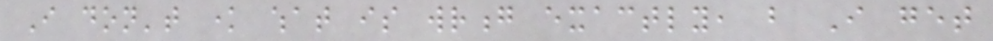I don't know what is wrong exactly, but I get
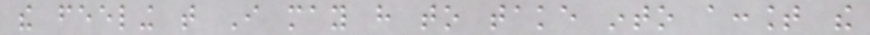the feeling that I may have to take into account the
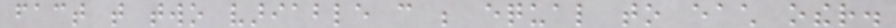fact that two variable can be equal to each other.
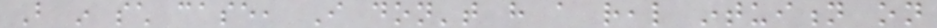But in such case, I don't have a real intuition on
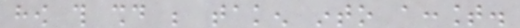how this should be taken into account.
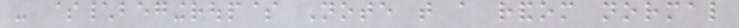- $\begingroup$ Note that a random normal
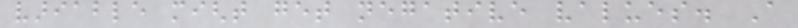variable might get negative values. A
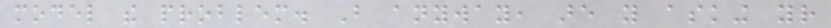model the problem. But anyway, are you asking your
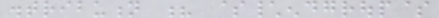distribution ? $\endgroup$
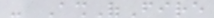- AshOfFire
